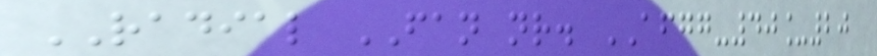RADIAL FAN nr. AFGG-40_20
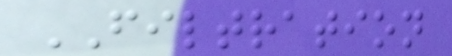FILTRATION
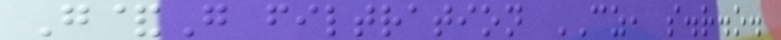G&G filtration CZ, s.r.o.
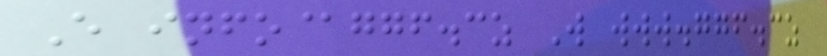E info@ggf.cz W www.ggf.cz
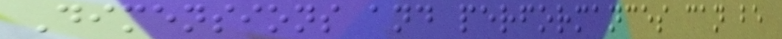Dimensions and performances can be
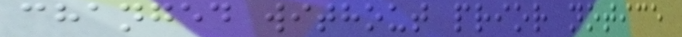changed without prior notice
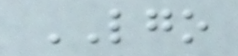LGO
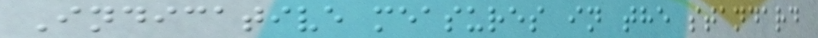Indicative measures in the standard
